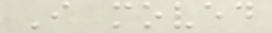I moved
